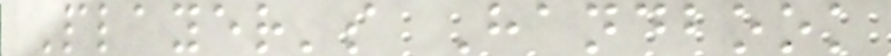Player's Handbook
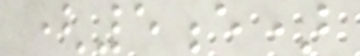(5e)
